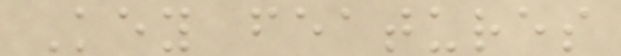Key features
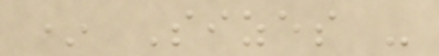* Sizes -
